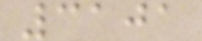3101
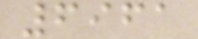6961
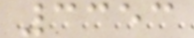3353
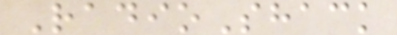RadioShack
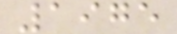1975
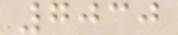7030
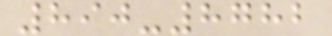890-8782
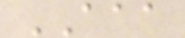AAA
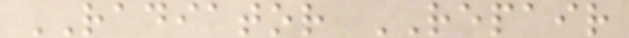RADIATOR REPAIR
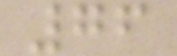76
